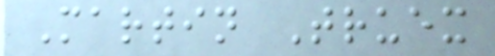Martin Truex
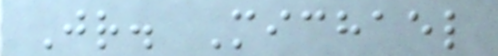Jr. Michael
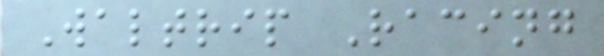Waltrip Racing
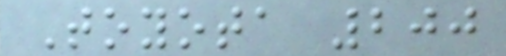Toyota 200
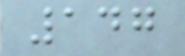147
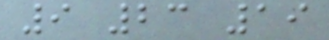9 23 19
